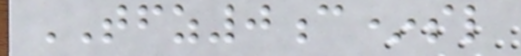TFZ0c*sl
